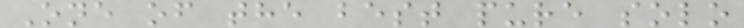One of the best pure solo
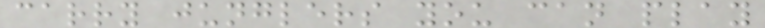carry junglers you can play
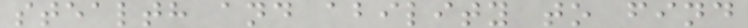stealth and ability to find
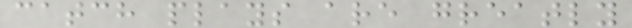catch plays are greatly
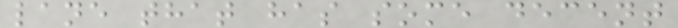lane that has some decent
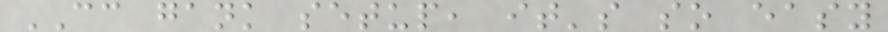CC gank setup, it's so easy
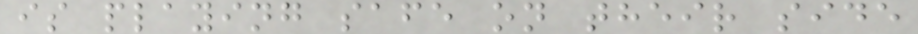is playing safe on their side
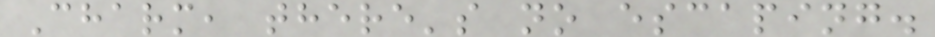Charm, there's no escaping.
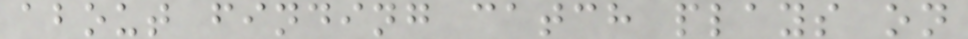about finding catch plays on
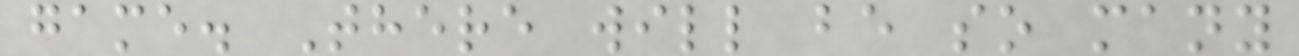game. There will be so many
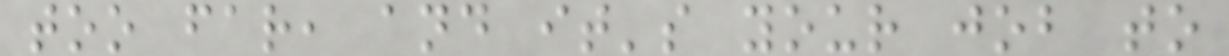too far, and it's your job to
